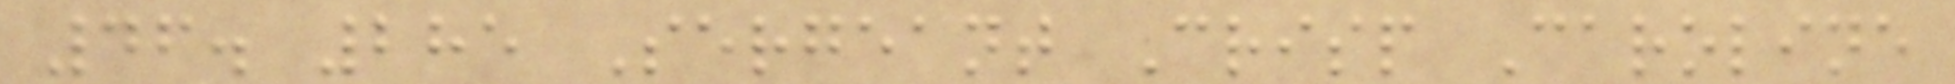46. 285 Sergeant Crisp Caroline
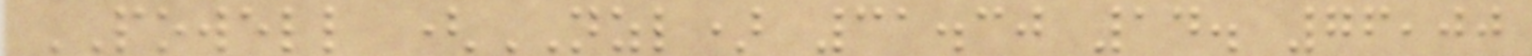POWELL (NZL) 31.30 14. 76,00
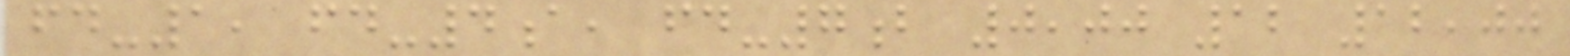fd-1, fd-4a, fd-7b 0,00 12 12,00
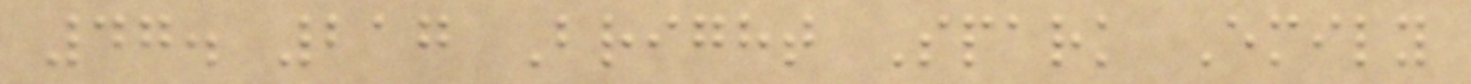47. 217 Bright Spark Emily
